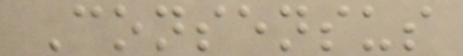Consensus
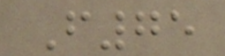F75
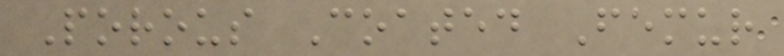Porous Coated Femur
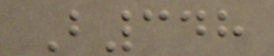B348
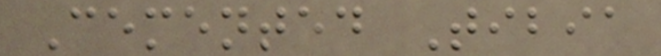Cemented Tibia
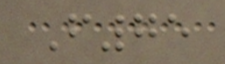F75
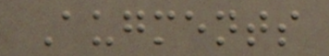Augments
